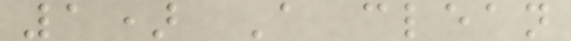1) A clean
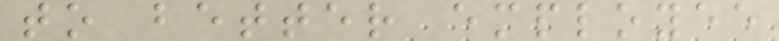to better employee
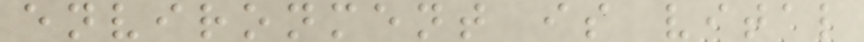environment is vital
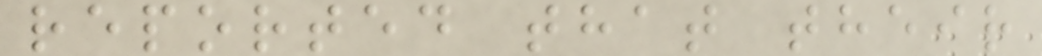reported that their
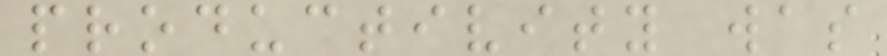productivity was
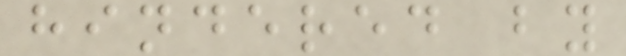hindered by
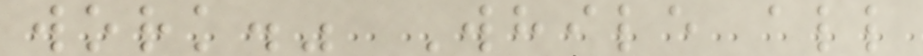work." While all
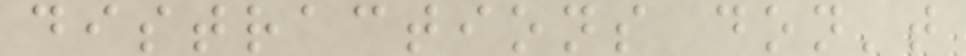distractions don't
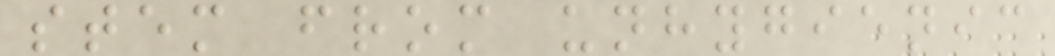stem from unhygienic
